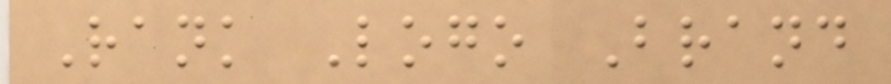Rank Logo Brand
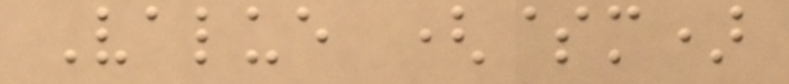Value ($m)
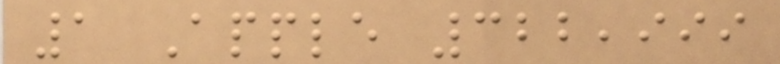1 Apple 322,999
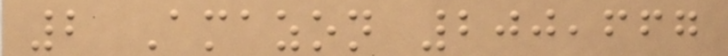2 Amazon 200,667
